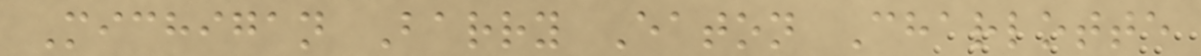Michigan Barry Eaton Charlotte
